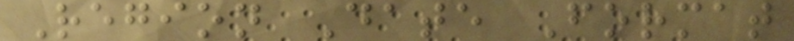Region Date Format
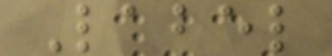Label
